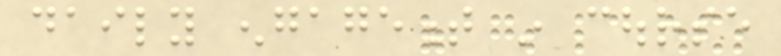daily engagement in course
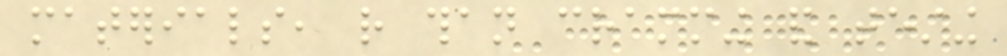materials, rather than cramming and testing
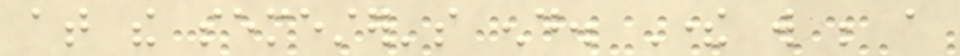at the semester's end. There will be a
